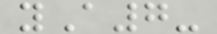yA7-
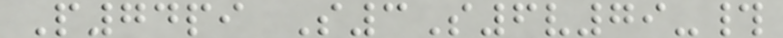P74pi S3S6v79-#
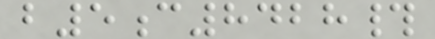b5c8428#
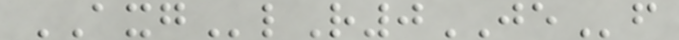AXGlR0JEf
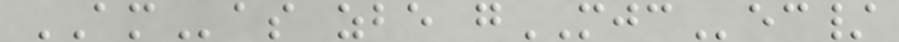AMas zbe gMJCec/
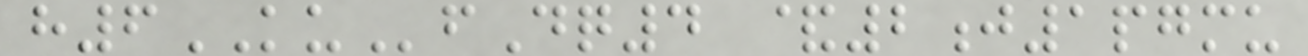h6KUfDq4 &2j1pgmu
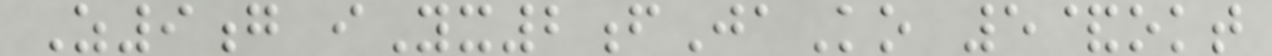Z9g iYx2fJaKo 5&okt
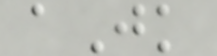aJk
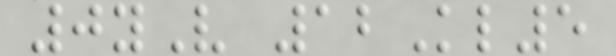0yV 12Kl5
